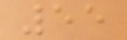55
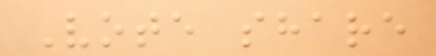Vote share
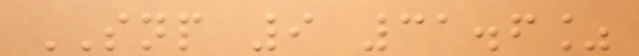SNP 9 31.6%
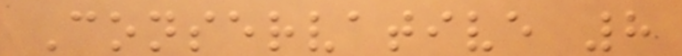Conservative 8
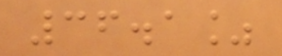36.1%
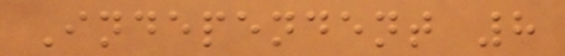Independent 8
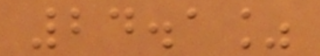24.1%
